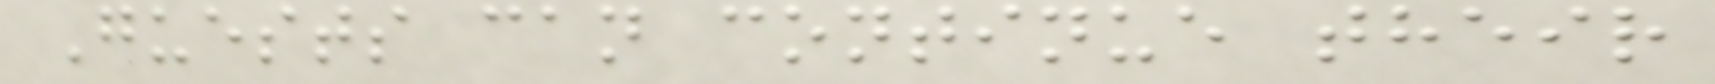Guests can continue their
